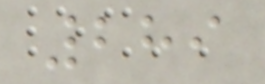289
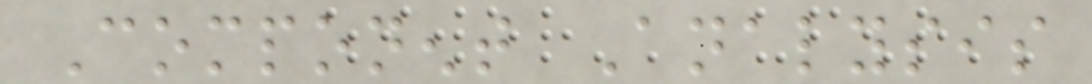Component Analysis
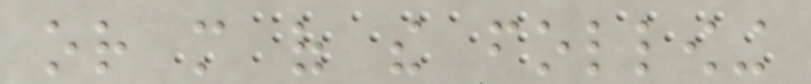or more of the following
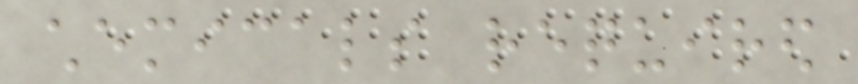chemicals required
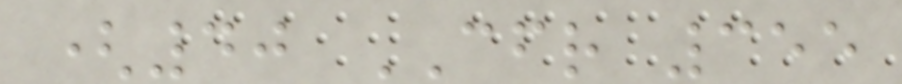(40 CFR 355
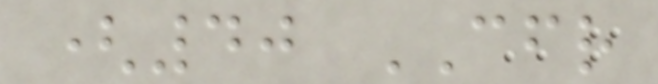(40 CFR
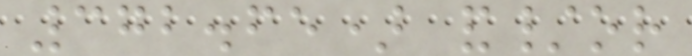372.65) and/or
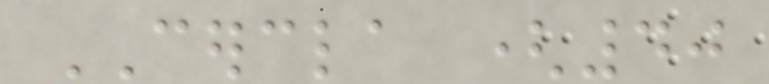CERCLA (40
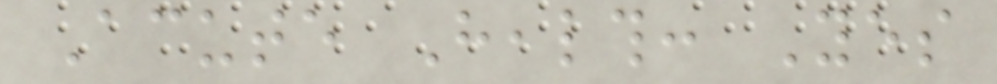Acute Health: Yes
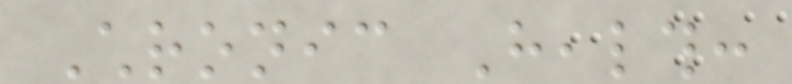Chronic Health:
